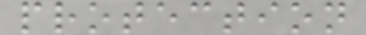protection
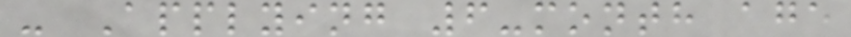- Applying 6-month age
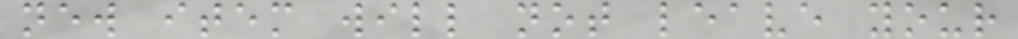new item will not leave your
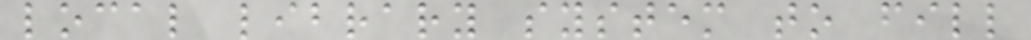local library system to fill
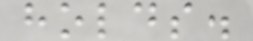holds.
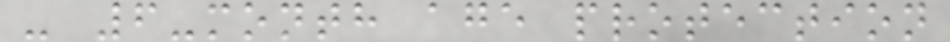- 6-month age protection
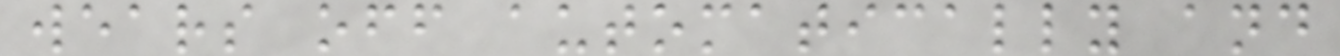wears off automatically and
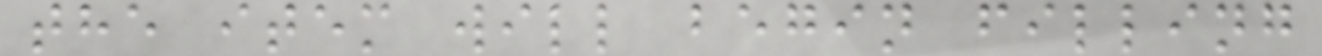the item will begin filling
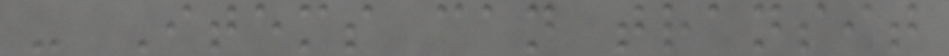- Items can transit
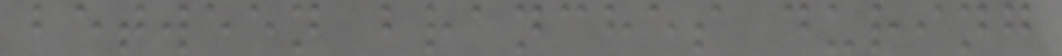between branches during
